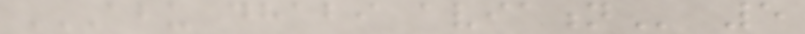ABU DHABI AVIATION 5
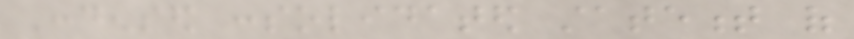Condensed consolidated statement of
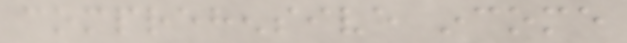comprehensive income
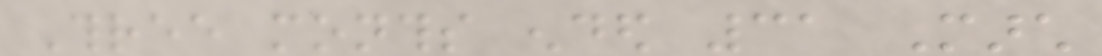Three months ended 31 March
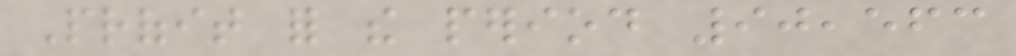Profit for the period 90,563
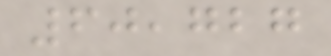60,727
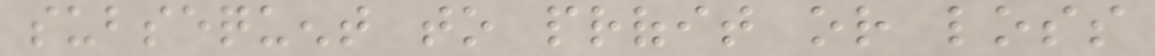subsequent to profit or loss
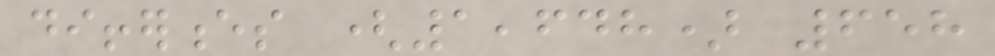differences (1,648) 658
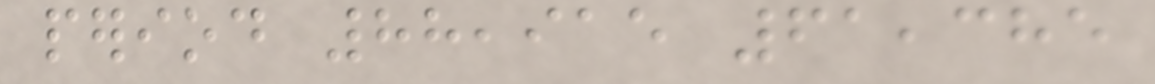period 88,915 61,385
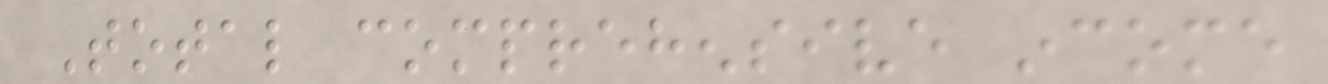Total comprehensive income
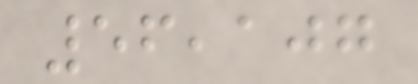56,107
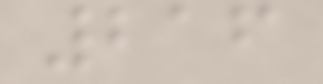216
